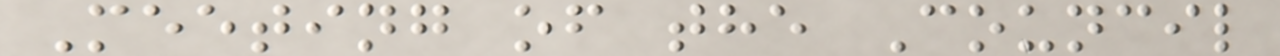Meeting of the Council
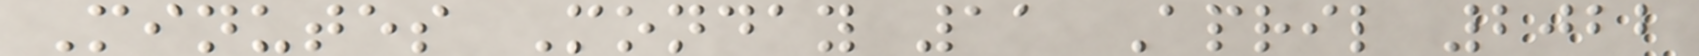Minutes Monday 11 April 2022
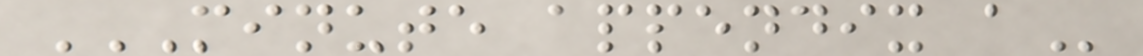MINUTE APPENDIX A
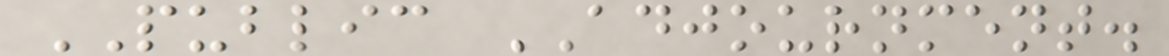PUBLIC ADJOURNMENT.
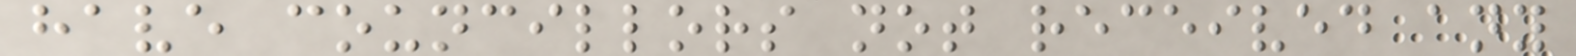have councillors not received any
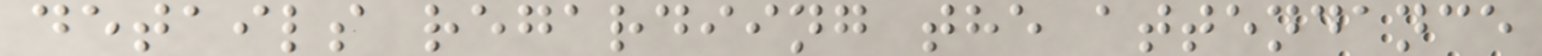details regardiing the attendance
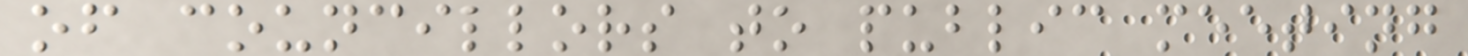of councillors to public meeting
